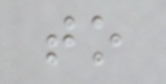to
